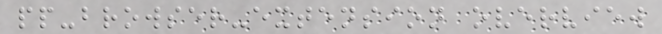pp-browser-extension overview
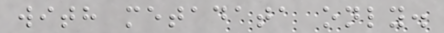with metadata only.
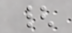{
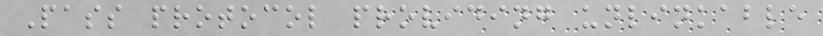Pass protocol providing unlinkable
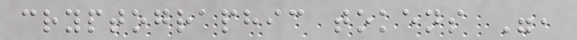cryptographic tokens ",
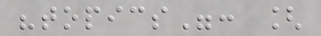"topics": [
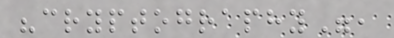"cryptography",
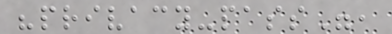"privacy-pass",
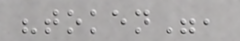"token",
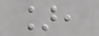],
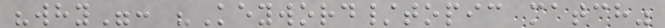"why": "Keyword/topic match"
